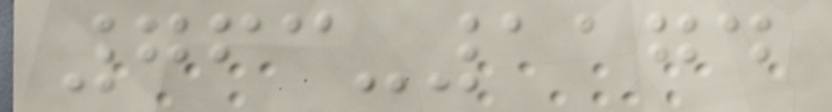763-1174
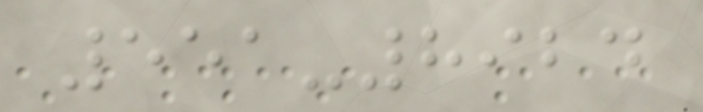551-8924
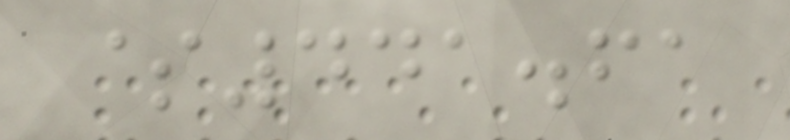$441.61
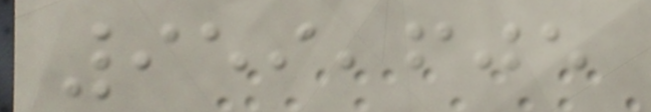959,605
